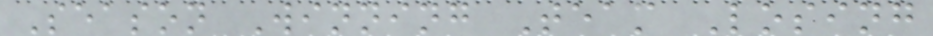Season Winning Team Losing
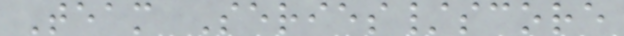Team Series/score
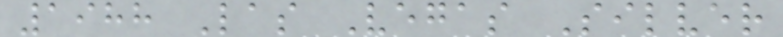1988 Las Vegas Silver
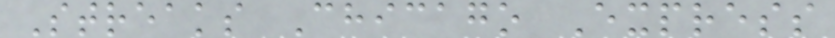Streaks Chicago Express
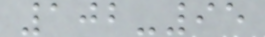102-95
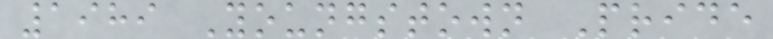1989 Youngstown Pride
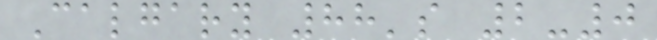Calgary 88's 2-0
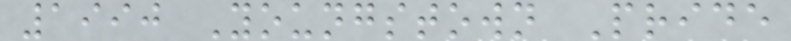1990 Youngstown Pride
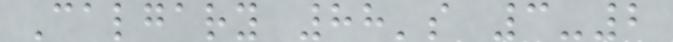Calgary 88's 3-2
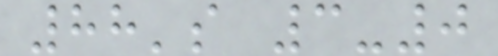88's 3-0
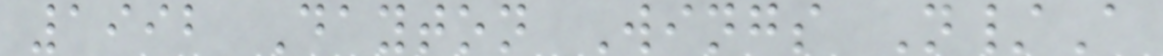1992 Dayton Wings N/A
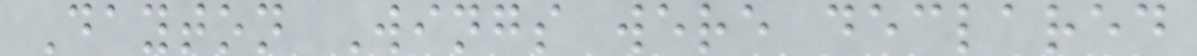Dayton Wings were declared
